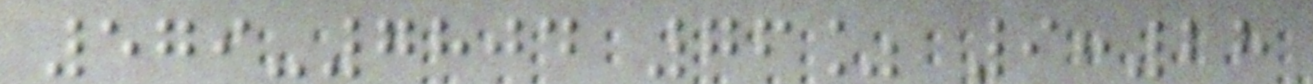579-7804 76% 9:28
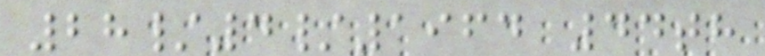28/4/1964 44th
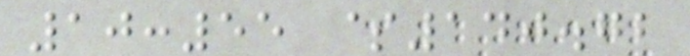10:55 $140.72
